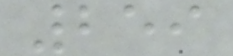259
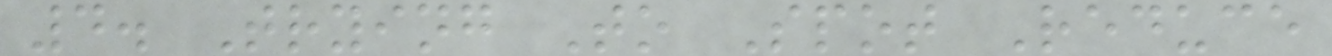4. Trying To Spot Reduce
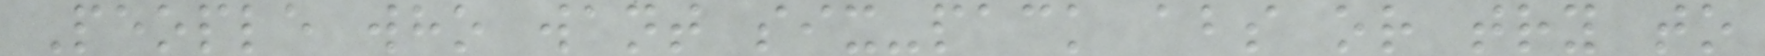People who want six-pack abs or try to
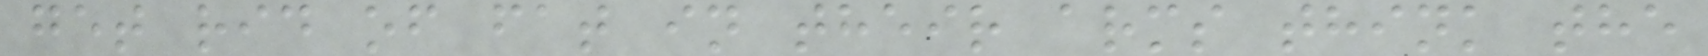get rid of fat in their arms think the
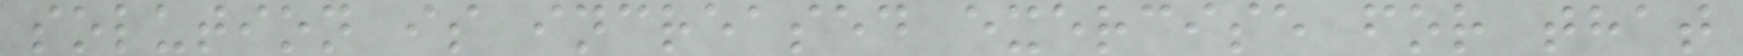solution is increased exercise for that
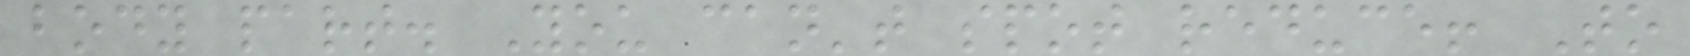body part. You can't spot reduce! To
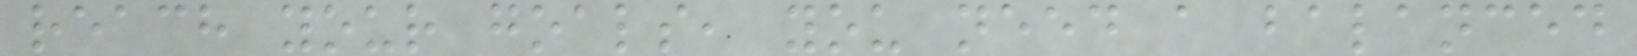reach your goals, you need a balanced
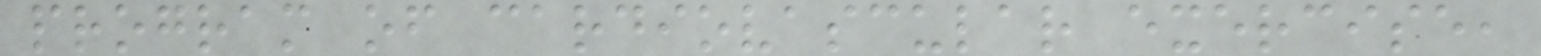program of cardiovascular exercise,
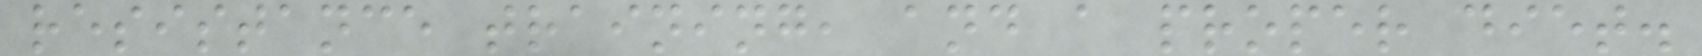resistance training, and a proper diet.
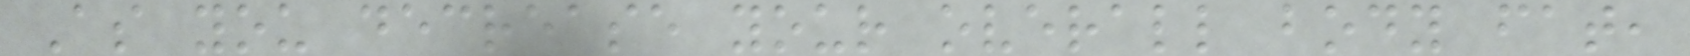As you decrease your overall body fat,
